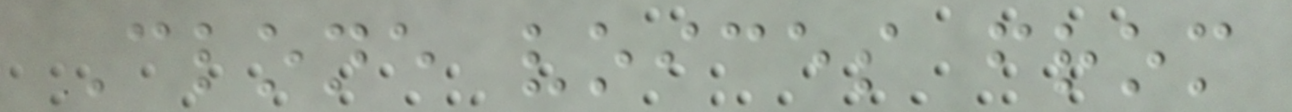Clone voices from
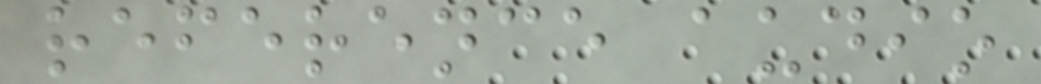reference audio
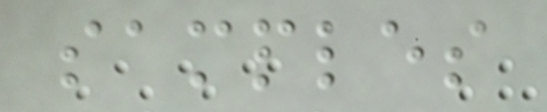samples
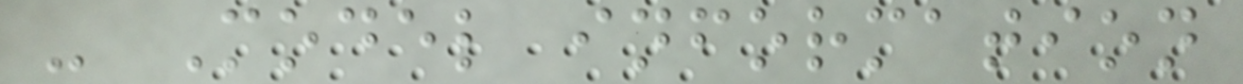- Model information
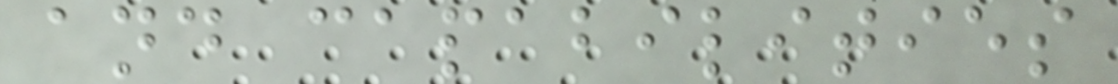and capabilities
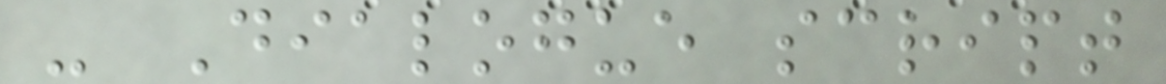- Dialogue script
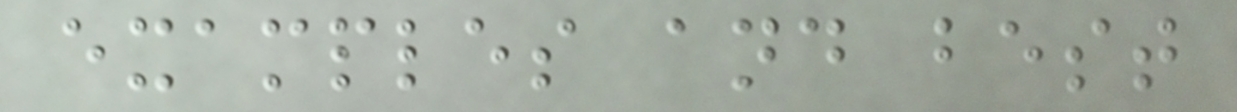examples and best
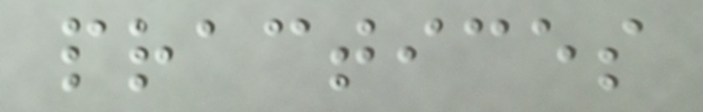practices
